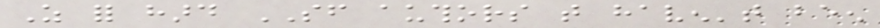As for hard SF authors that haven't been
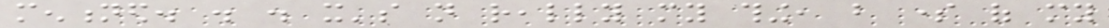mentioned. . . it's not really my thing, but some of my
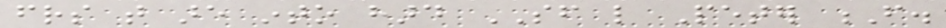friends that are into hard SF like Peter F.
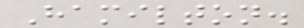Hamilton.
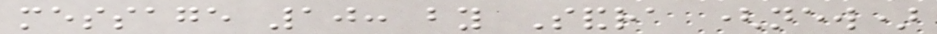message 10: by Sandra (new)
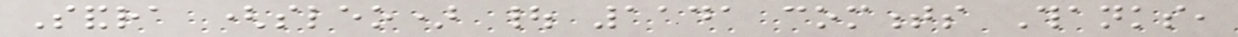Sandra (sleo) | 1141 comments Thanks,
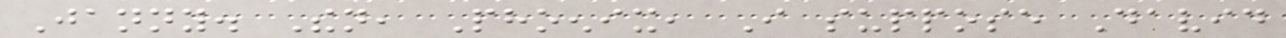Janny. Then, Phoenix, I suppose David
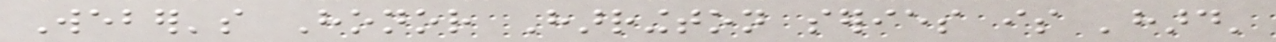Weber's Honor Harrington series is 'hard'
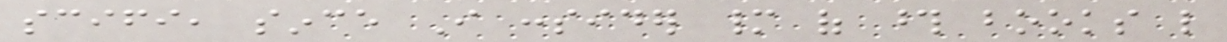scifi, since I consider many of those books like
